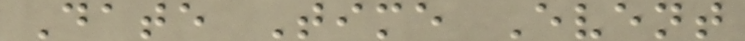Date Time Event
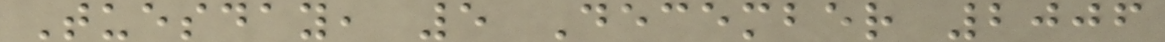Tuesday, 5 December 2006
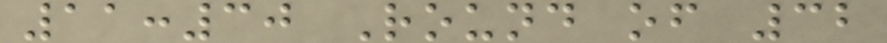11:30 Round of 32
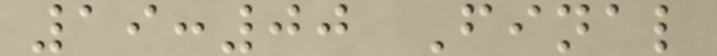19:00 Final
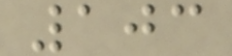103
